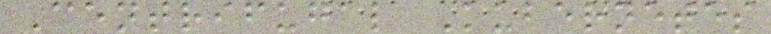Centrifugal Kubernetes
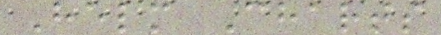Helm Charts
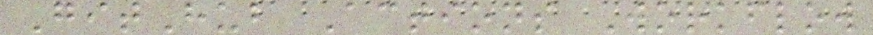GitHub Actions Workflow
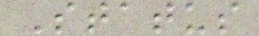Status
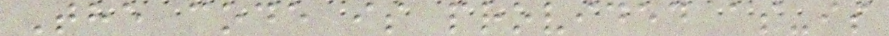The code is provided as-is
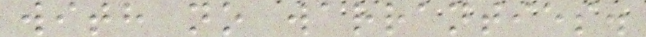with no warranties.
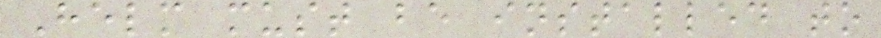Helm must be installed to
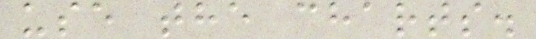use the charts.
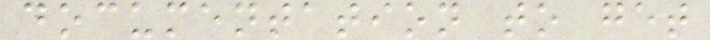documentation to get
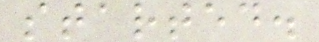started.
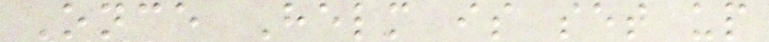Once Helm is set up
